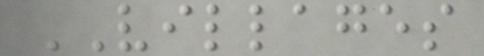VILLAGES
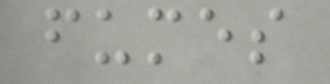fumes
